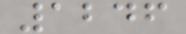1246
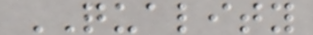QUALITY
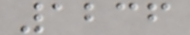1236
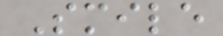Smile
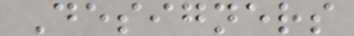Designers
